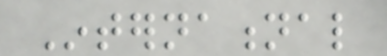International
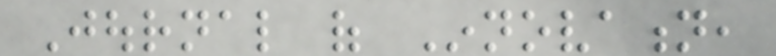Journal of Innovation,
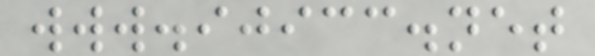www.ijicc.net
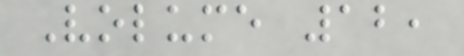Volume 12,
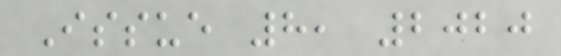Issue 8, 2020
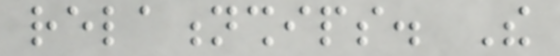relationships. The
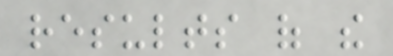results of the
